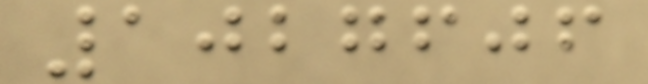1027606
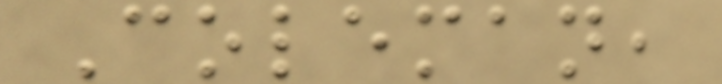Coleman,
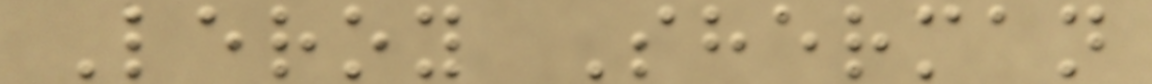Leroy Sherman
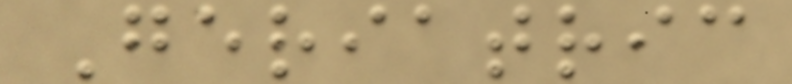Geriatric
